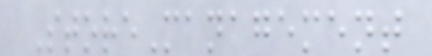StoreManagement
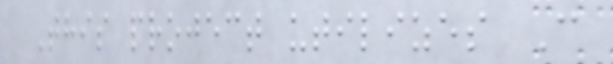This project utilizes C
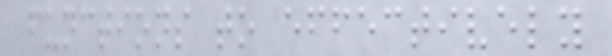functions to effectively
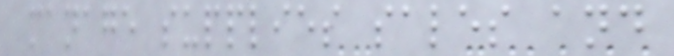manage supplies sales and
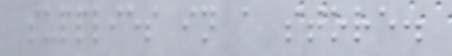supplies in a store.
